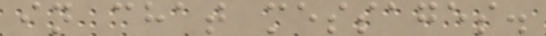in chat messages.
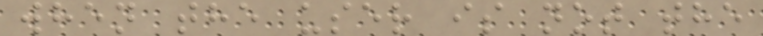when the user is not the
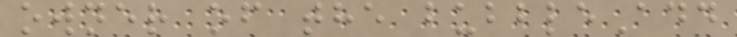owner of the bubbleAdd
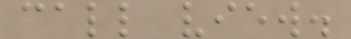call view.
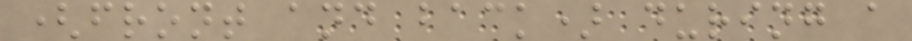(front and back) during a
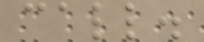call.
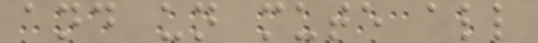and un mute all
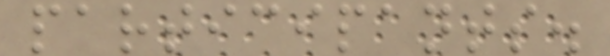participants.
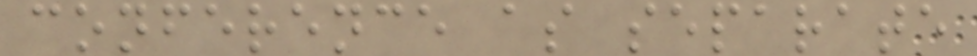conference as separate
